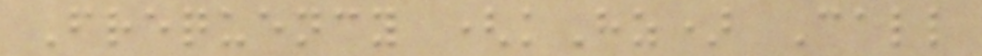Frequency (kHz) Call
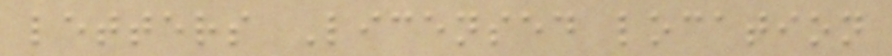letters Licensed location
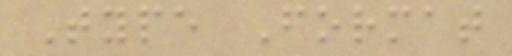Type Format
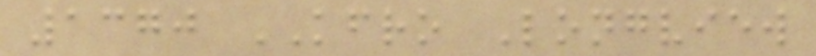1370 KFRO Longview
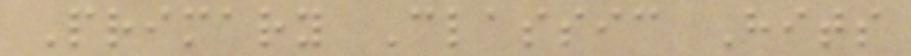Primary Classic Hits
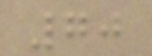70
